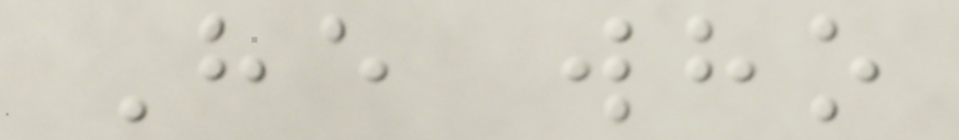He who
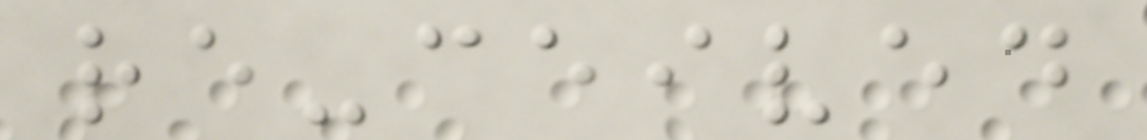re-ceived
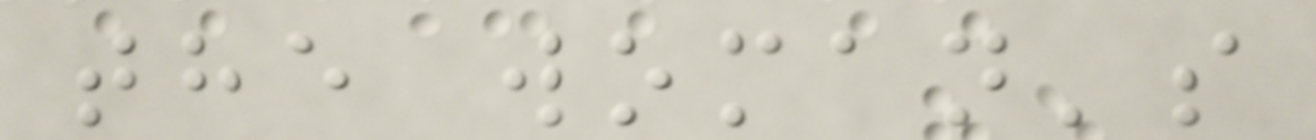the woman's
